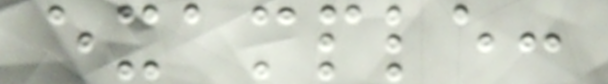example:
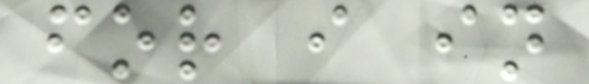for i in
